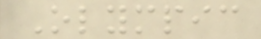Olympic
